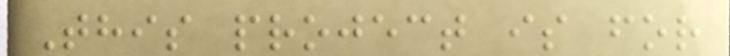This project is for
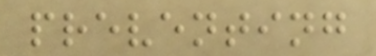preventing
